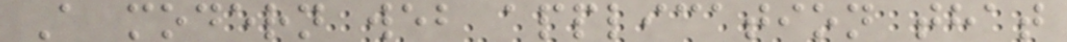A modern web application that
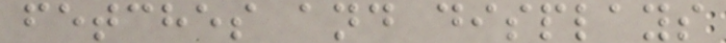fetches and displays
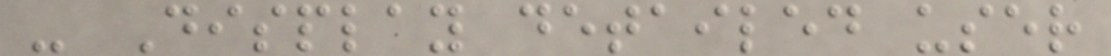- Display detailed user
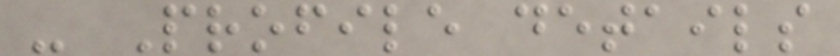- Profile details
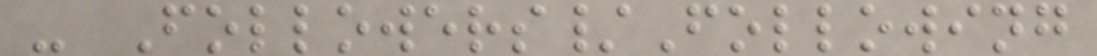- Followers/Following
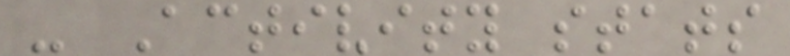- Activity stats
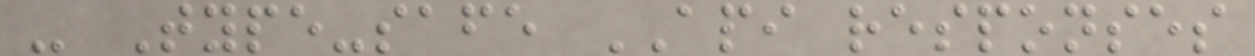- Type-safe API responses
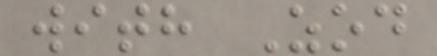with Zod
